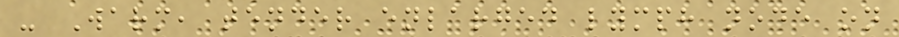- Warm, tender enlarged lymph node on
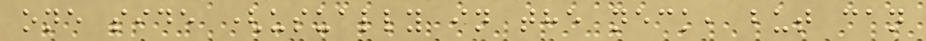one side (usually in the neck, but can
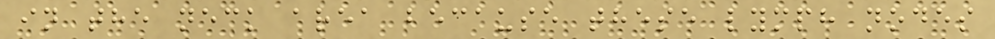in the neck area because these lymph nodes
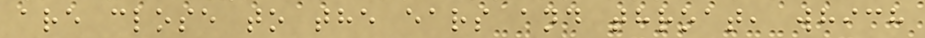are close to the ears and throat, which
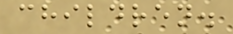children.
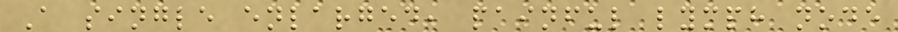A single enlarged, painful lymph node
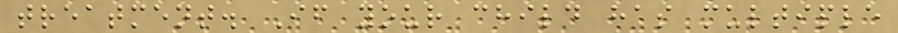treatment. If your child has multiple
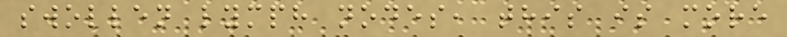swollen lymph nodes, this is more
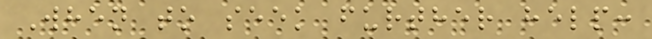When to seek further help:
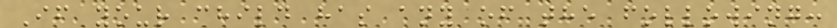If your child has any of the following:
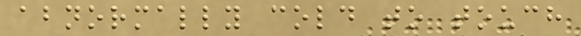abnormally cold to touch
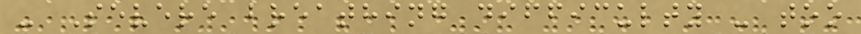- Severe breathing difficulty - too
